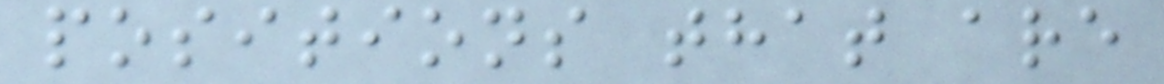positions that are
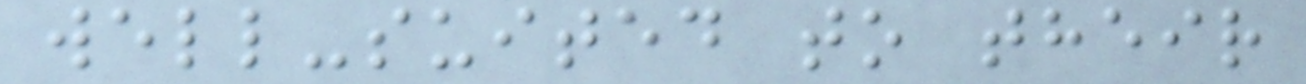well-suited to their
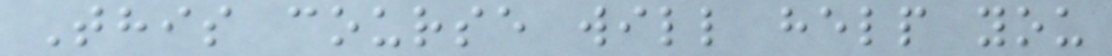This course will help you
